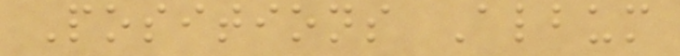Positions Album
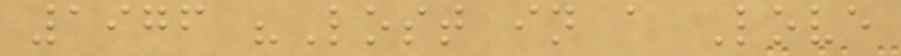1976 "Lost in a Love
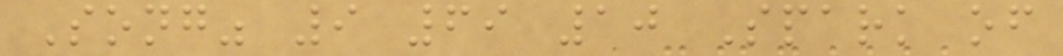Song" 9 69 10 Spark of
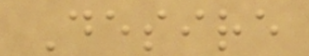Desire
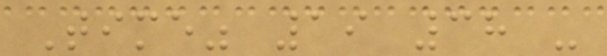Time" 19 38 -
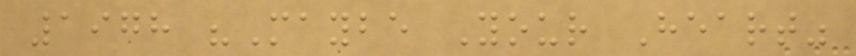1978 "Maybe Your Heart"
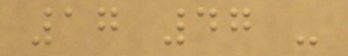17 47 -
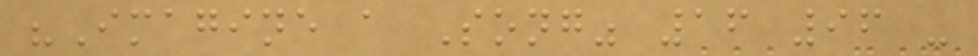"Imagine a Song" 16 96 -
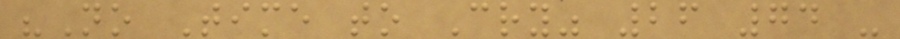"No Time to Cry" 26 74 -
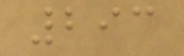293
